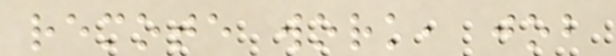remote work, job
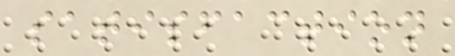satisfaction
